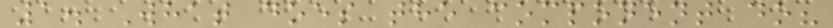1. What does the component do?
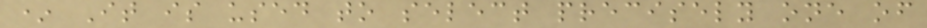* It is used to select precisely one of
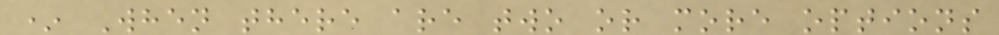* When there are two or more options
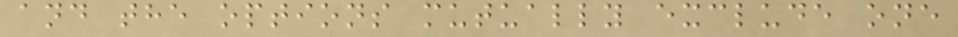and the options mutually exclude one
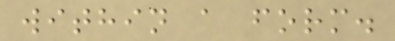within a form.
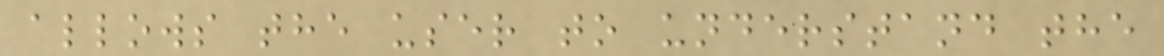allows the user to understand the
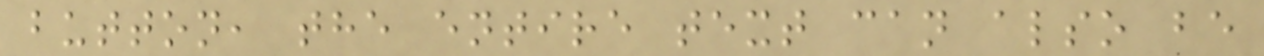button, the entire text can also be
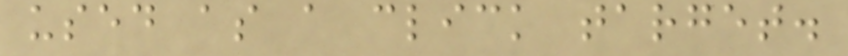used as a click target.
